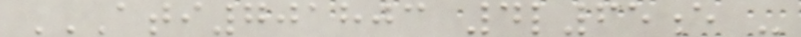ATI701803 4L65E -
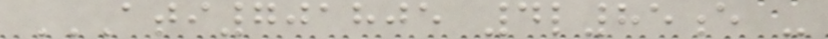ATI701805 4L85E -
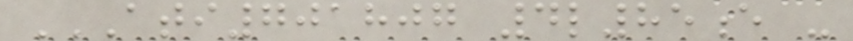ATI701807 4L85E -
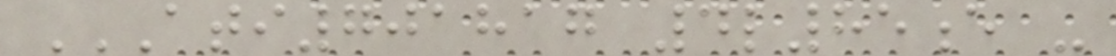ATI701817 4L85E -
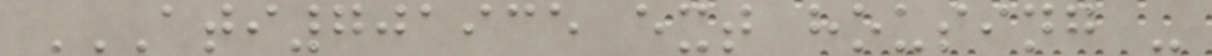ATI701935 EXT HOUSING -
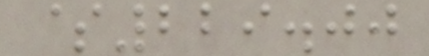$229.00
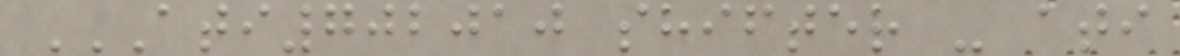ATI702010 SHIFTER - ATI
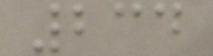234
